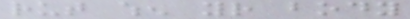rut when your body
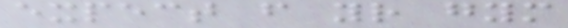expect from your gym
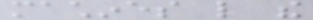machines like the
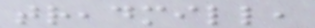treadmill,
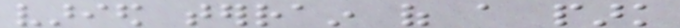varied terrain of a park
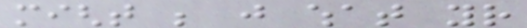might be just what your
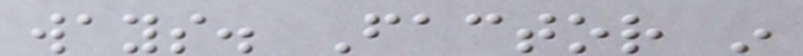ways. Factor in
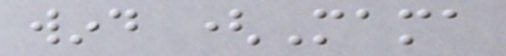wind (Mama
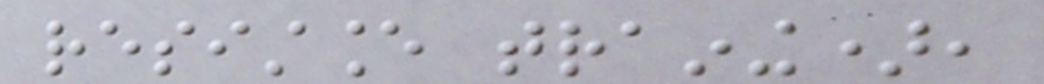resistance training),
